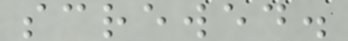screwed.
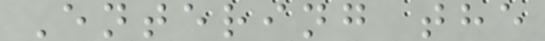Entering the
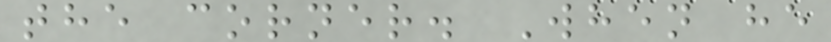the corner. When he
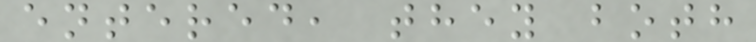entered, they both
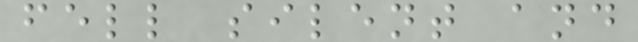fell silent and
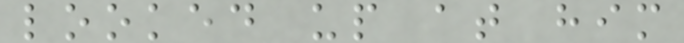looked up at him
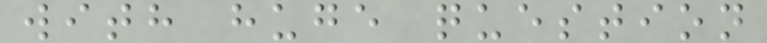with huge question
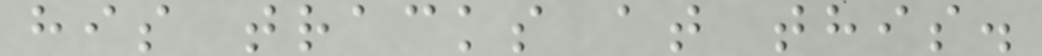his tracks at this.
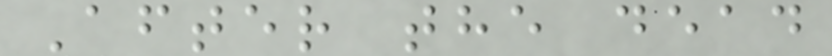After the dead
